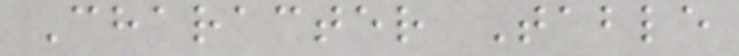Character Table
